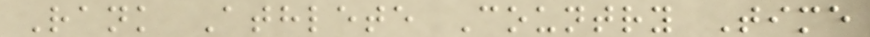Rank Athlete Country Time
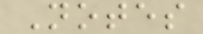Notes
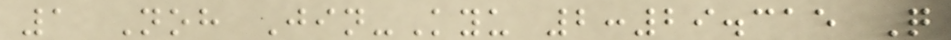1 Noh Jin-Kyu 2:29.315 Q
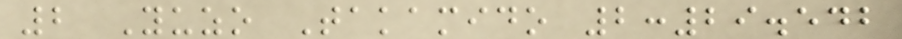2 Yuzo Takamido 2:29.542
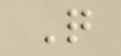Q
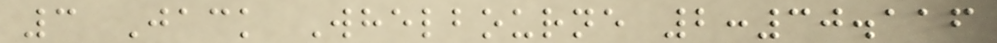3 Jack Whelbourne 2:30.116
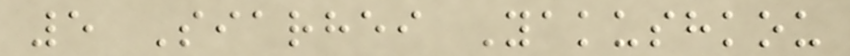5 Siarhei Yakushkou
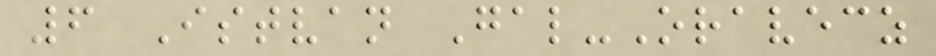6 Istvan Gal-Oravecz
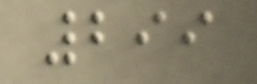299
